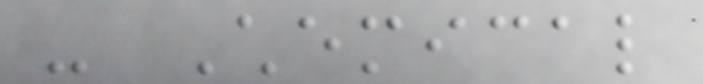- Chemical
